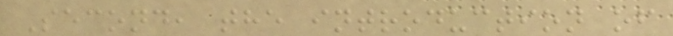Second, the introduction of
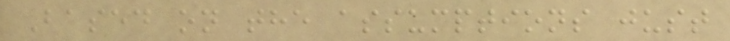Based on the assumptions just
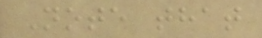Note that
